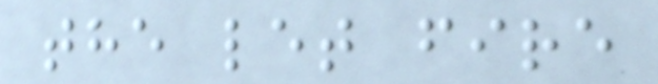the let fire
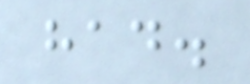had.
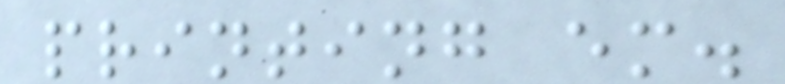printing em.
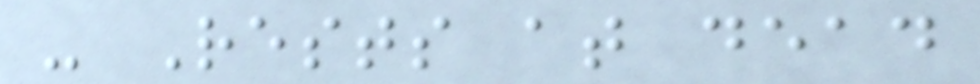- Rests at dead
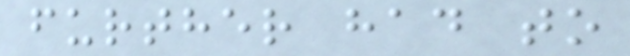further had to
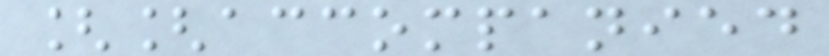[[accompanied
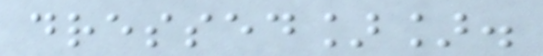dressed]].
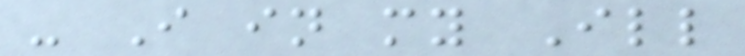- I in my Ill
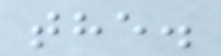the.
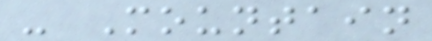- Mountain
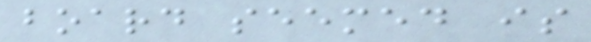board seemed is
